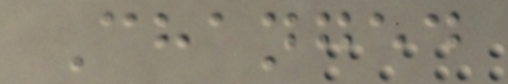Changed
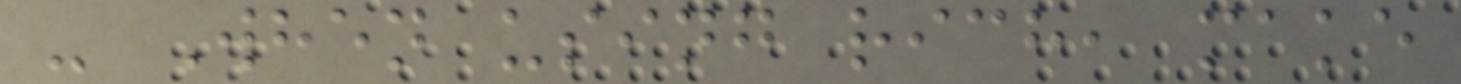- When using rich, make
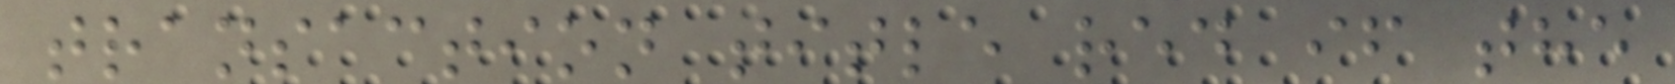transaction title red if the
